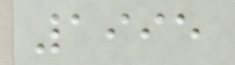1995
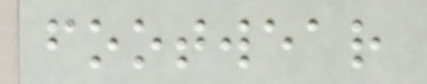footwear
